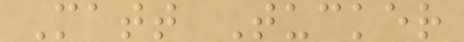Matt Tucker
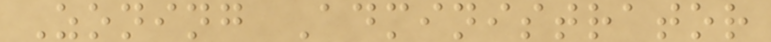Zoning Administrator
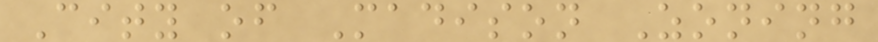City of Madison Zoning
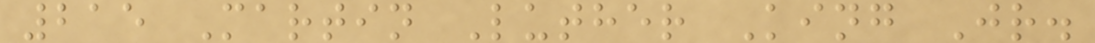215 Martin Luther King Jr.
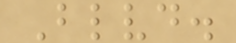Blvd.
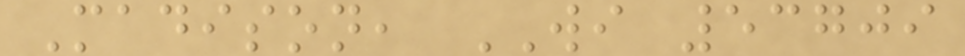Madison, WI 53709
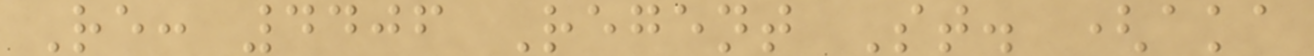Re: 4406 Regent St. (aka
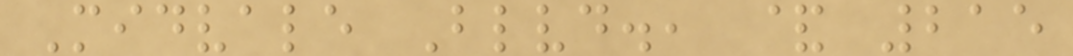Midvale Blvd., & 215
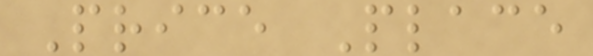Price Place
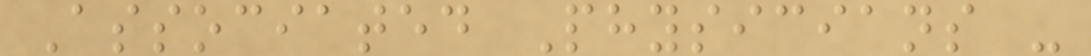Associated Physicians -
